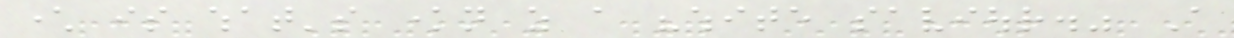character is what's known as a "white saviour." A
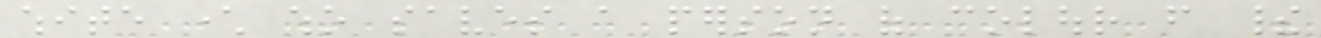white character who saves a person of colour from their
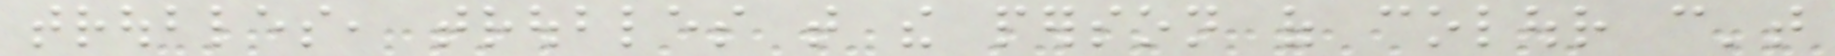troubles, troubles that the person of colour can't
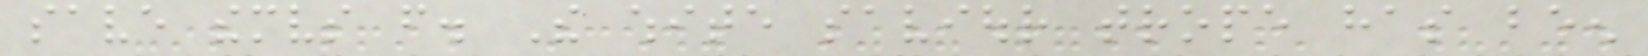save themselves from. The white saviour trope has been
